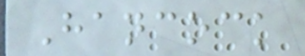Hancock
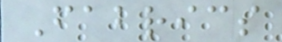Fabrics
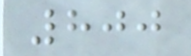800
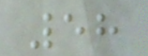58
